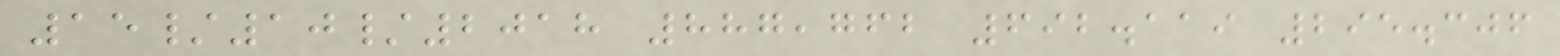15/10/2018 887,762 692.119 295.306
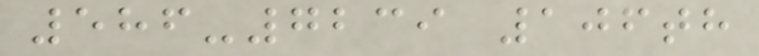586-7239 106th
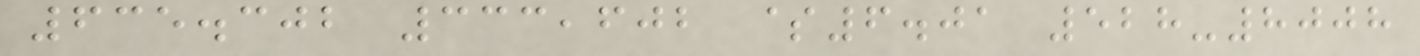635.302 333,602 $6.01 528-8008
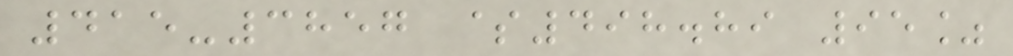415-3857 $498.89 95%
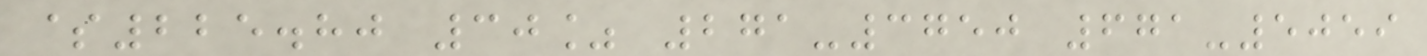$225.80 30% 271-3750 671-5059
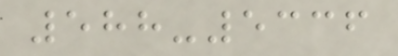588-5336
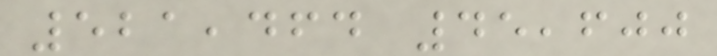521,464 45,600
